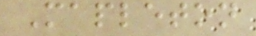Mapleton
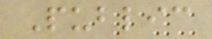Public
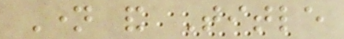Name and Title
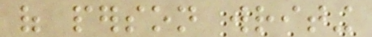of person writing
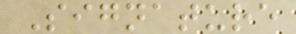Signature
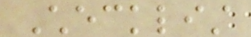Checklist
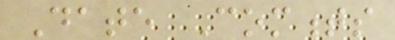Date Comments
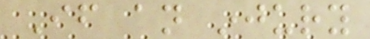If an injury
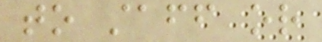to staff or
